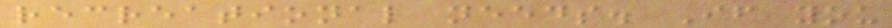recreational needs. If you
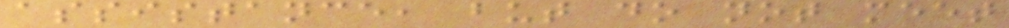assistance, but do not meet
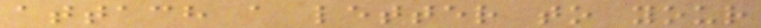attach a letter to your
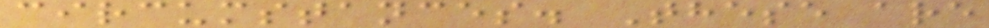circumstances. These are
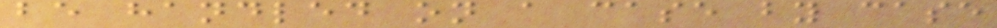be handled on a case by case
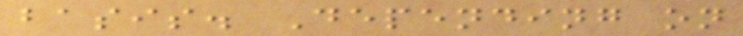basis. Depending on
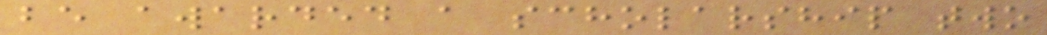be awarded a scholarship two
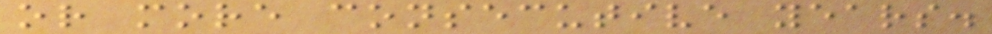or more consecutive years.
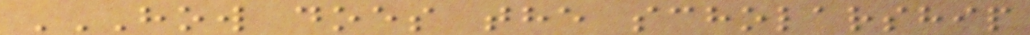HOW DOES THE SCHOLARSHIP
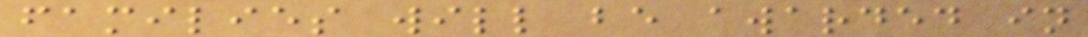families will be awarded in
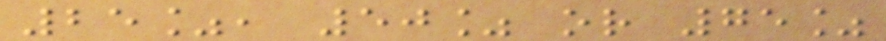25%, 50% or 75%
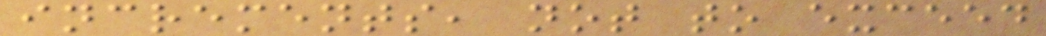increments, not to exceed
